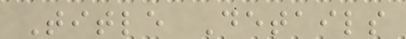Title Details
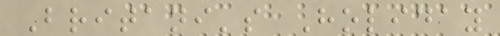Britani's Holiday
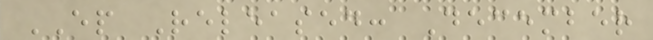EP Released: December
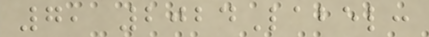7, 2024Label:
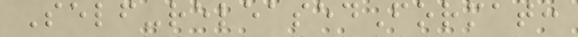Self-releasedFormat:
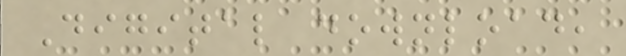Digital download,
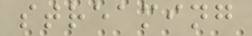streaming
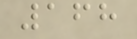168
